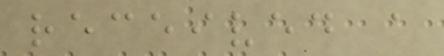received a
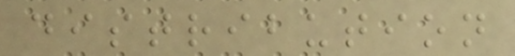distribution
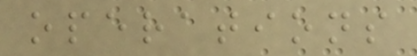operations
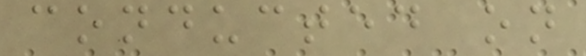conducted on
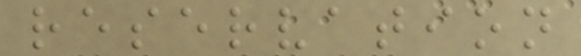reservation
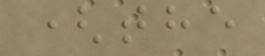(the
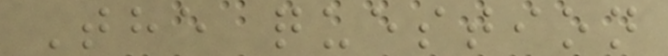The question
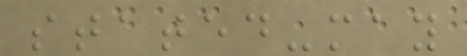stated-may
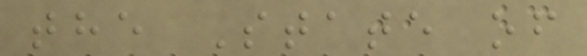the State of
